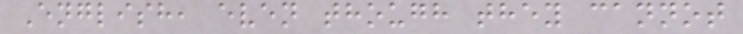English, even though they cannot
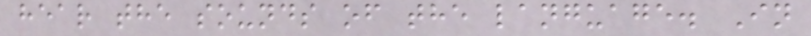hear the sounds of the language. In
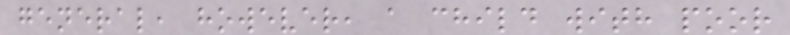general, however, a child with poor
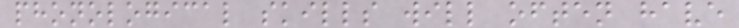phonological skills will often have
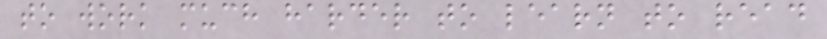to work much harder to learn to read
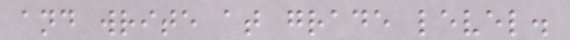and write at grade level.
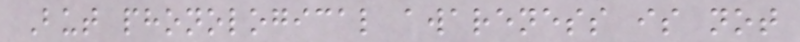But phonological awareness is not
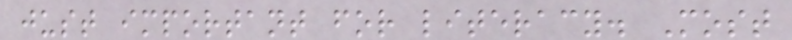just important for literacy. Most
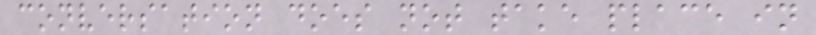conversation does not take place in
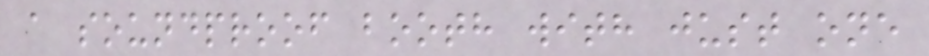a soundproof booth with just one
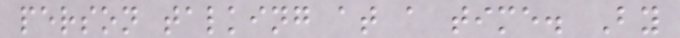person talking at a time. By
